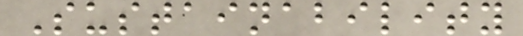Sustainability
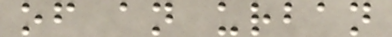of an urban
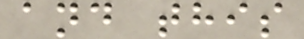and this
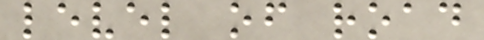level of road
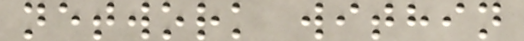network within
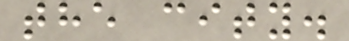the city.
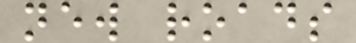new roads
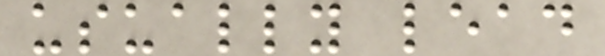usually lead
